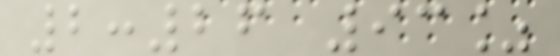2:26 93%
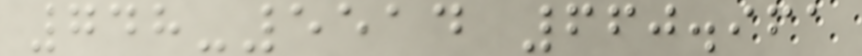748-5514 660.961
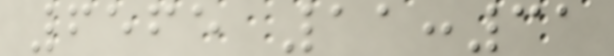6565 11:31
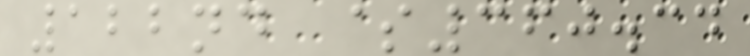122nd $360.34
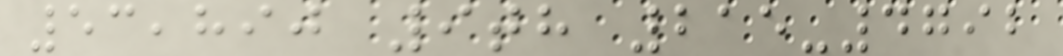53,890 9th 215-4792
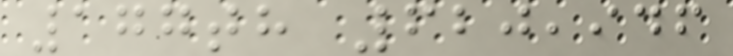177th 620,946
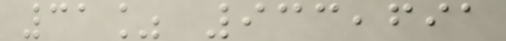31% 933,691
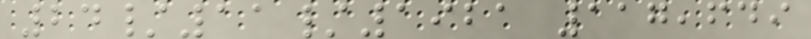24/11/1921 117,649
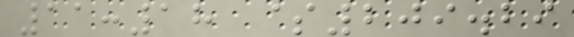11:18 $209.29
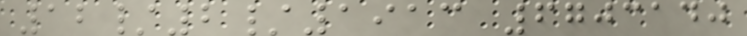12/2/1913 6703140
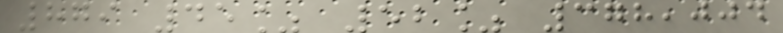879 45% 52% 378,004
